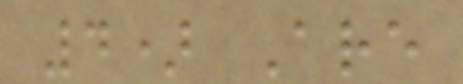4) Are
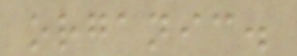organic.
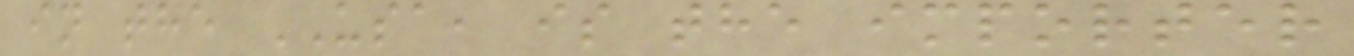in the USA, is the importer
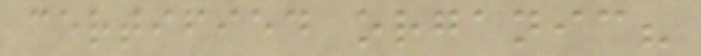certified organic?
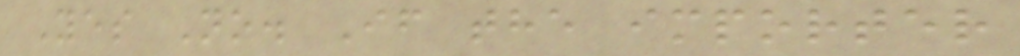Yes No. If the importer
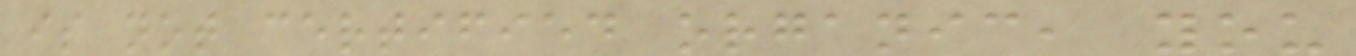is not certified organic, you
